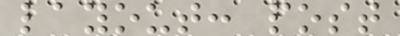layout: post
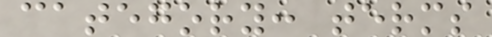category: terms
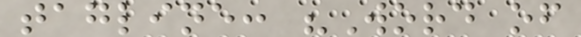tagline: "Word of
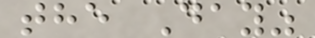the Day"
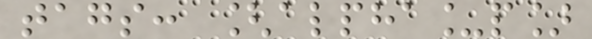tags: [alpha_p]
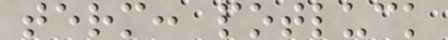term: potluck
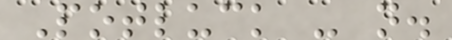Potluck - n.
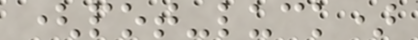(pot-luck)
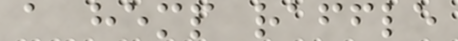a hemp raffle
